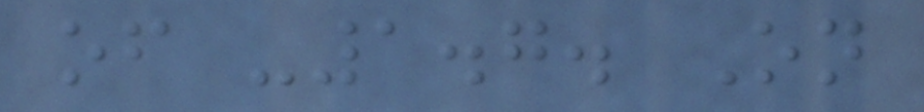of -1.7. On
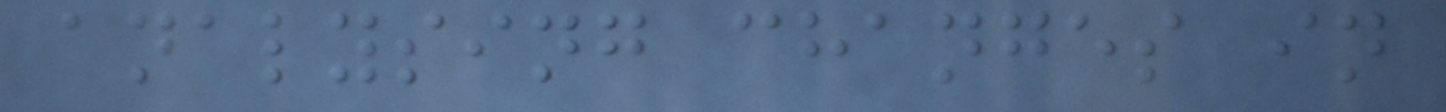analysing changes in
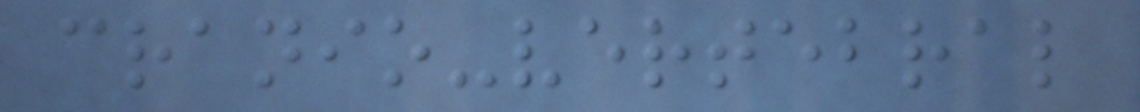cranio-vertebral
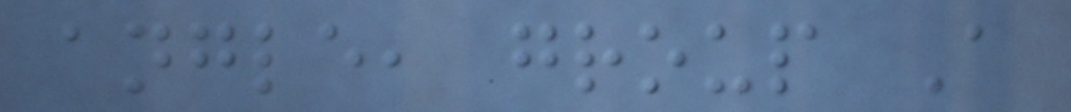angle, group A
